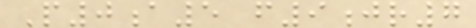P0a5 f9jr7
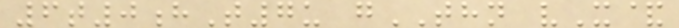6t0hT7u gTHN vX&
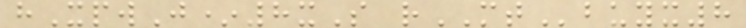hXpwJ*8xS rMTbuyx8
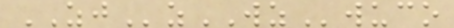ZJzWZwuco
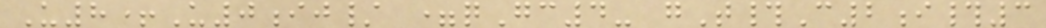U8+U0ij/ =qGc4- gT#C2i#3
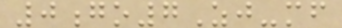0go7Zj-mf
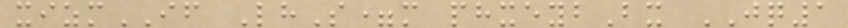xizmIF LhS=m phxeybBx JQ1
